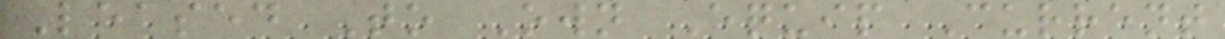Leased To Own Equip Current
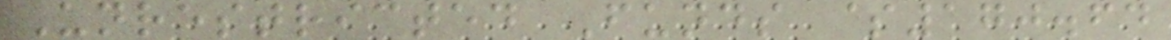Unrestricted Funds $170.64
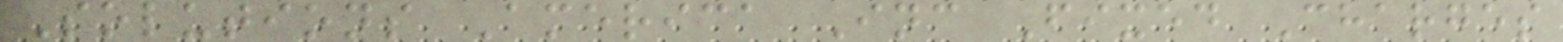Solutions America Inc Fixed Charges
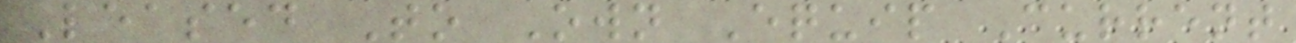Leased To Own Equip Current
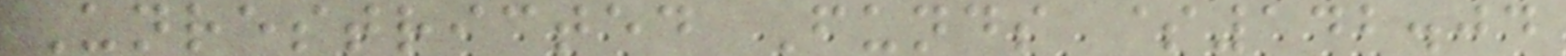Unrestricted Funds $142.04
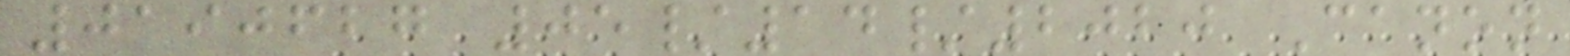0190627 05/14/2020 Canon
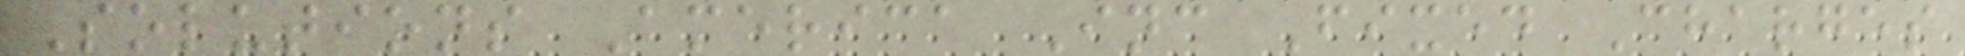Solutions America Inc Fixed Charges
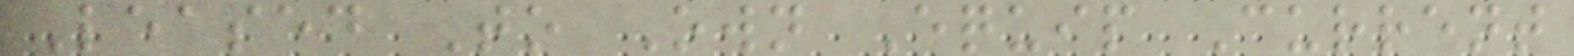Leased To Own Equip Current
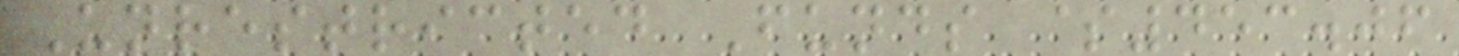Unrestricted Funds $453.06
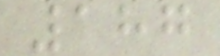187
